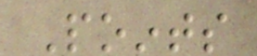Points
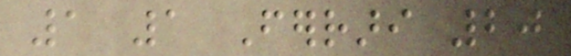1 1 Ferrari 20
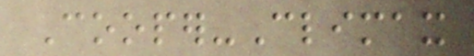Cooper-Climax
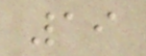19
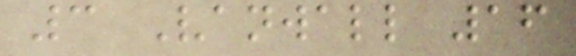3 Vanwall 16
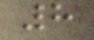8
